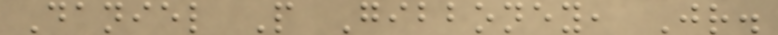Daniel P Gibboney, Jr.
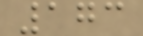173
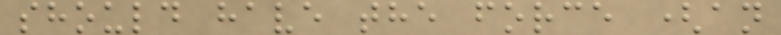should have the force (an
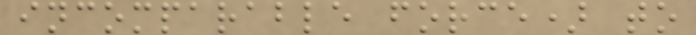incomparable force) to
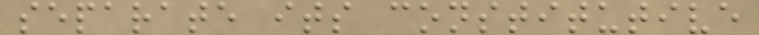separate its constitutive
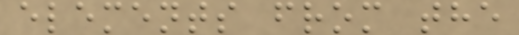elements from the
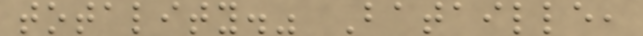totality." Bataille,
